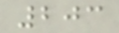203
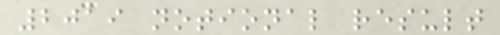2019 notional result
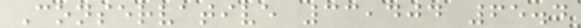Conservative 33,404 65.4
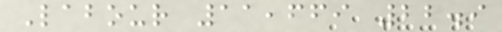Labour 11,669 22.9
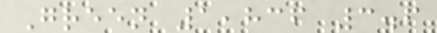Green 1,836 3.6
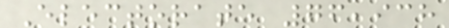Electorate 76,938
